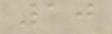10
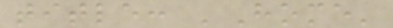title: 'Home'
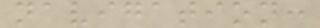navigation:
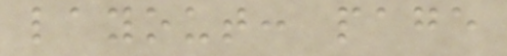layout: page
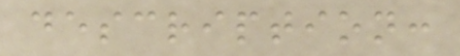description:
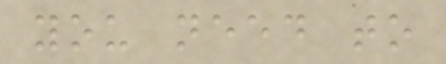you need to
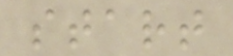start
